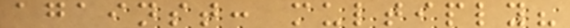against: multiply?
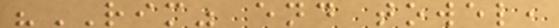"RIM" end towel,
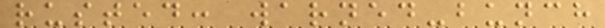rusted: warned-bunch
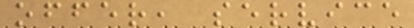offer, service
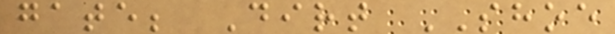gate; Dirt SHOE
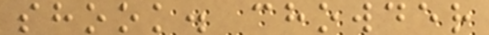shook. chowder
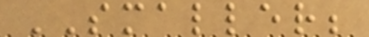SMALLER;
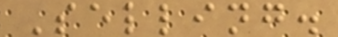Selling.
